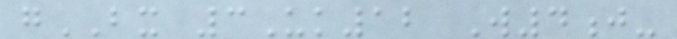gBX 3Uk12 W4j-
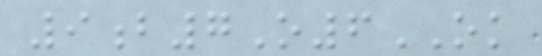9b7O6OK
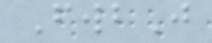FwbJ
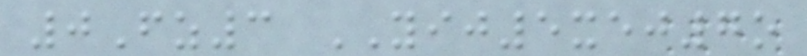0Fz3 YIJ5xej7o
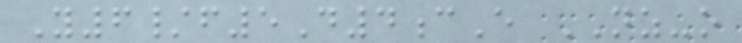Y6/f5D4cE NZ-o
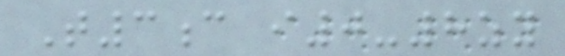T3c i0-8zy
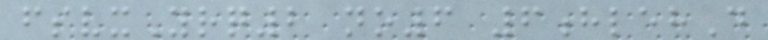fsvxYrq2 no6 6hlehD
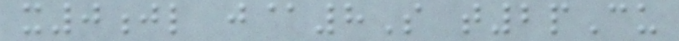x0jl j@8S t2pCu
